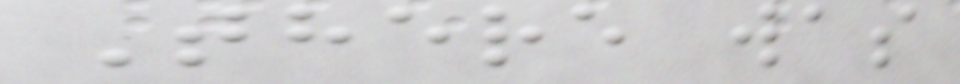There was
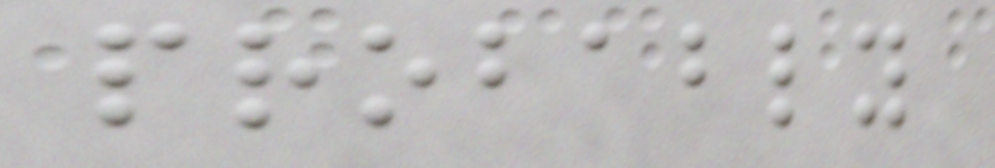probably
